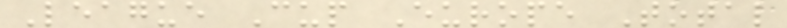League Cup Europe Total
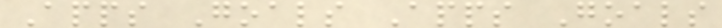Apps Goals Apps Goals
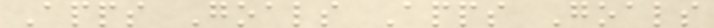Apps Goals Apps Goals
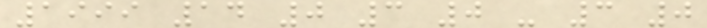1999 14 0 3 0 - 3 0
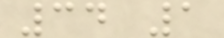34 1
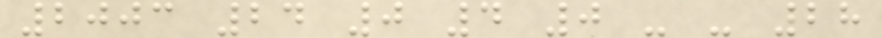2003 24 0 4 0 - - 28
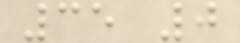35 0
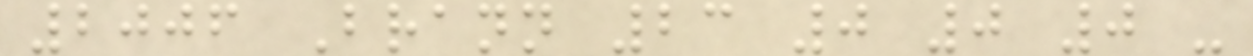2006 Brann 23 0 0 0 -
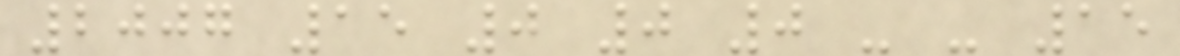2007 15 0 0 0 - - 15
